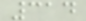314
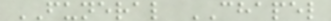FUNERAL CHAPEL
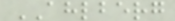AHLBERG
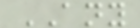ANY
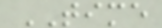TIME
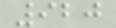920
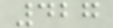427
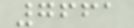7661
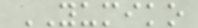YUMIKO
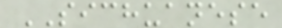SICHUANESE
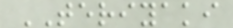TERIYAKI
